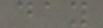day
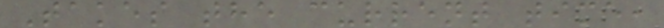Takes the current time,
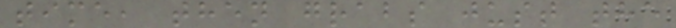time, then grabs just the
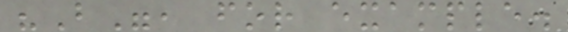"B", for example.
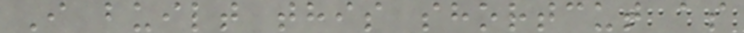I built this shortcut as
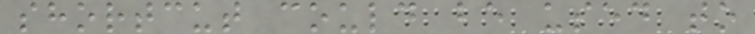shortcut could be used to
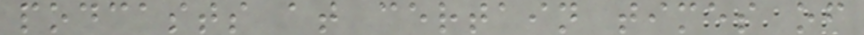podcasts at certain times of
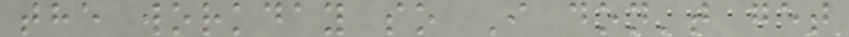the workday so I don't get
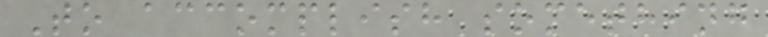To accomplish something
